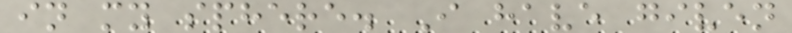in my sphere. I have given
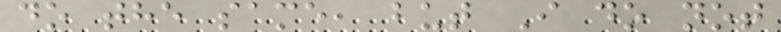do the same, but I do not
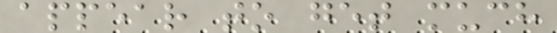appear to get much
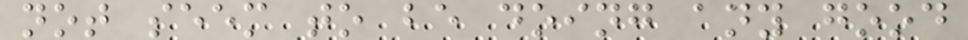not seem to be doing any good
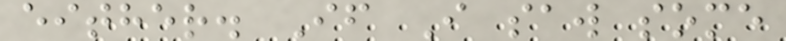either. If I saw some
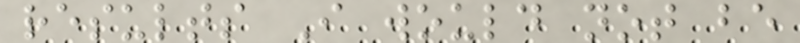results I would not be
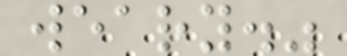weary."
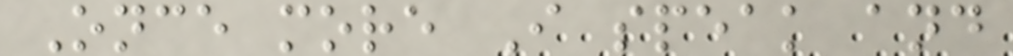Once more I speak and
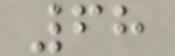68
